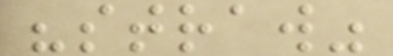"straw"
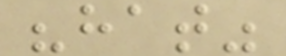"hat"
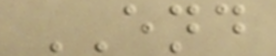END
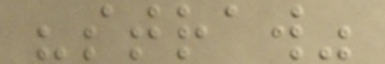"straw"
